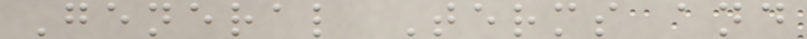General Terms and
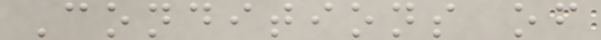Conditions of
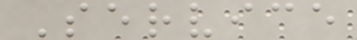Service
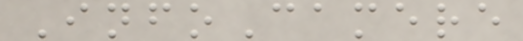InfoCamere
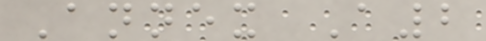Annex A2
